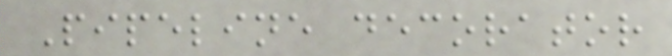Pipeline decorator
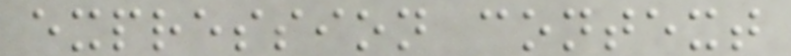expression context
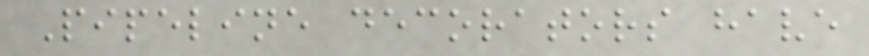Pipeline decorators have
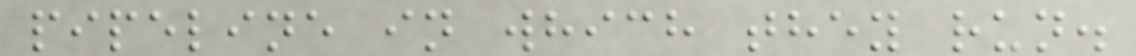pipeline in which they run.
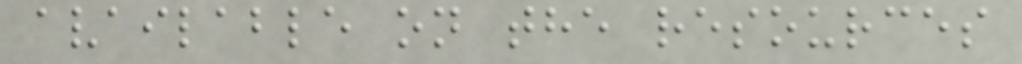available on the resources
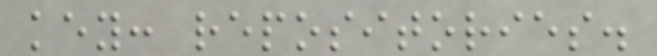key: repositories.
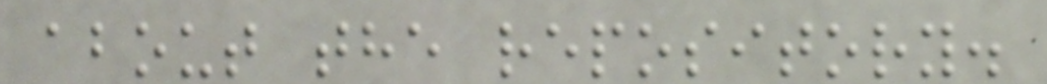about the repository.
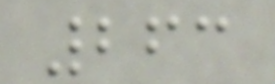263
